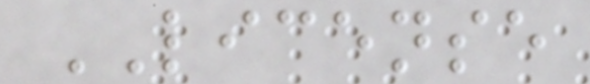LICENSE
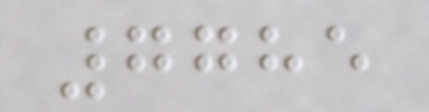7785
